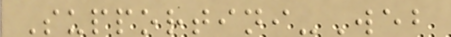Supportini-Web
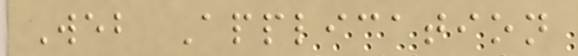Web Application
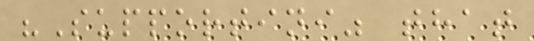"Supportini" that
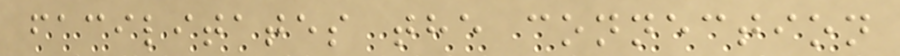facilitates the connection
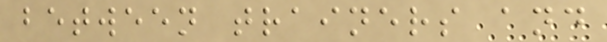between trainers and
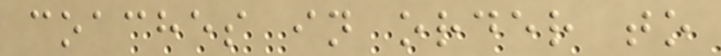coaches in order to
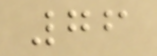76
